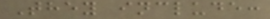They include:
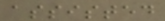assisted
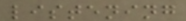listening
